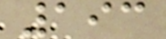193
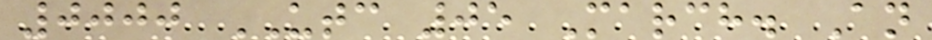0000 UTC 05 March. An
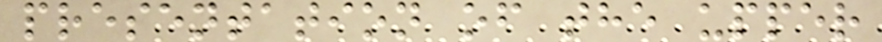presentation of the upper
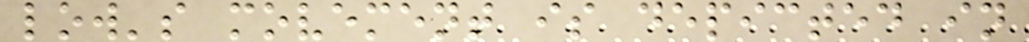low's movement is depicted in
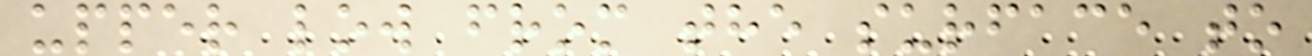upper low from the surface to
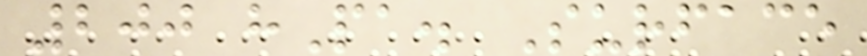200 hPa. Surface
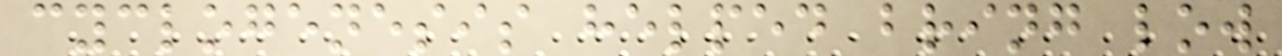cyclogenesis helped bring low
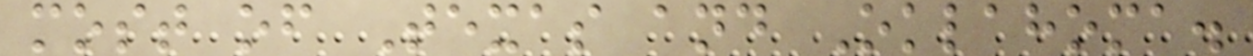most of Texas and Oklahoma.
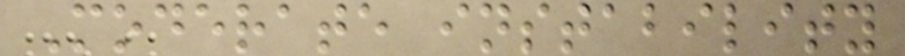Moderate instability
